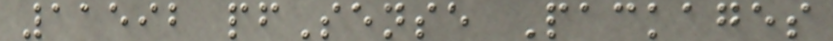11592 pfSense Packages
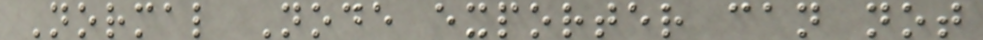Normal Node exporter can not
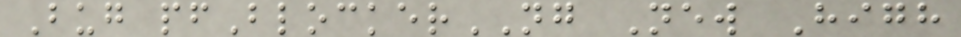Bug pfBlockerNG New High
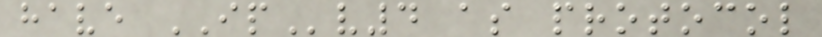have IPv4 as protocol
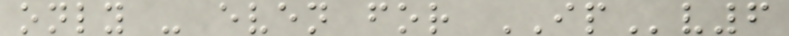only - even for IPv6
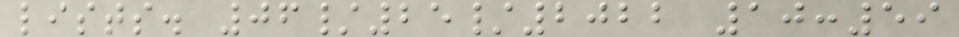lists. 06/25/2022 10:59
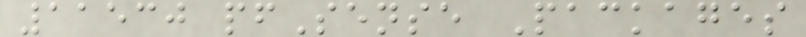11530 pfSense Packages
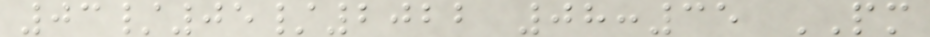03/05/2022 08:35 PM
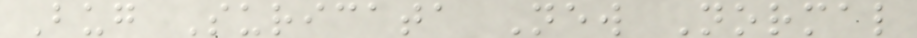Bug Suricata New Normal
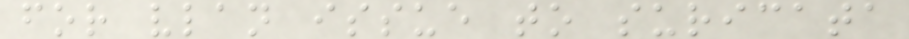for vlan issue to suricata
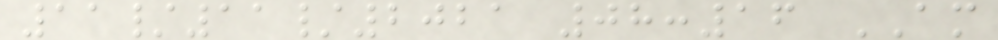11/11/2021 08:16 AM
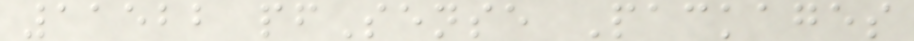11522 pfSense Packages
